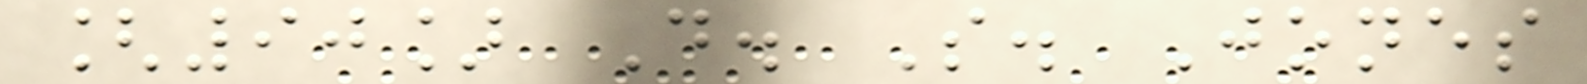[90] D. S. Jones
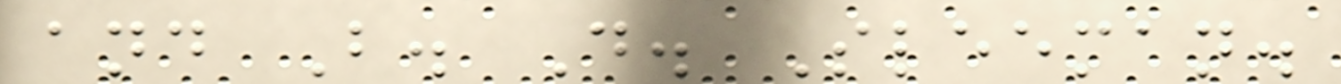and B. D. Sleeman.
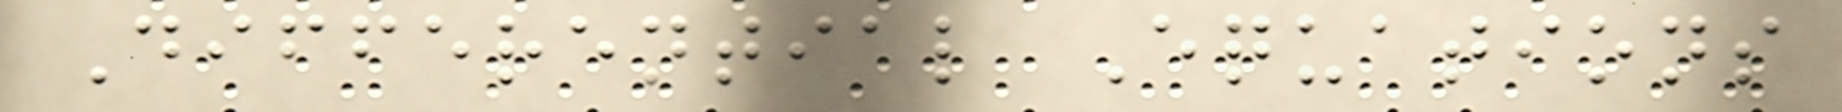Differential Equations
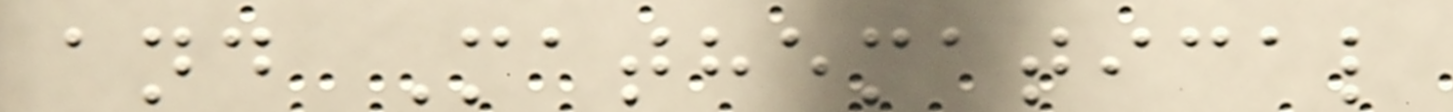and Mathematical
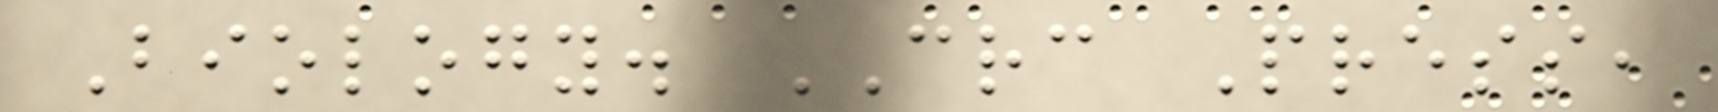Biology. CRC Press,
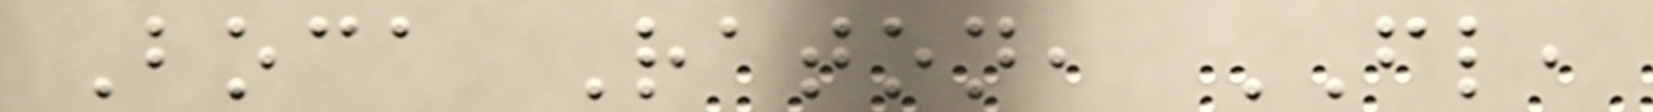Boca Raton, FL,
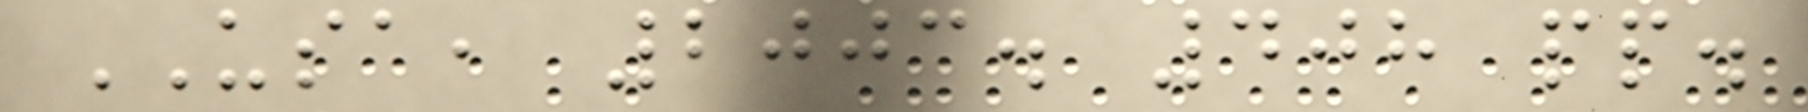USA, 2003. 408 pp.
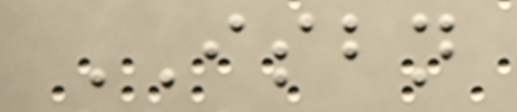ISBN
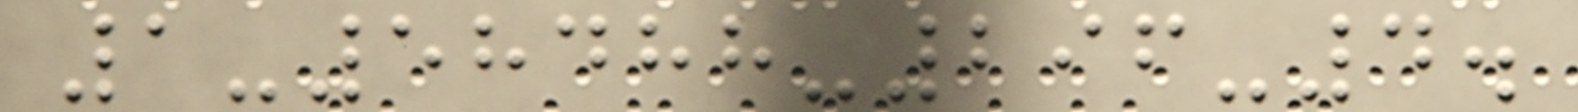1-58488-296-4.
